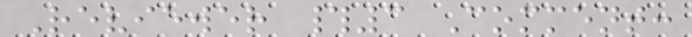Reviewer #3 Comment:
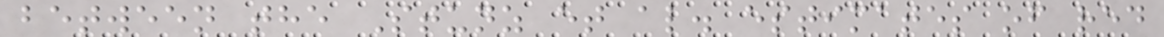between the Stunz et al. estimates of red
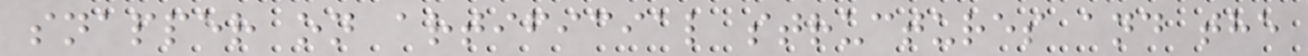snapper on artificial structures and the
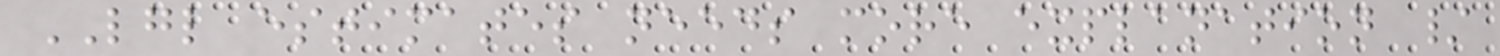LGL estimates needs more explanation /
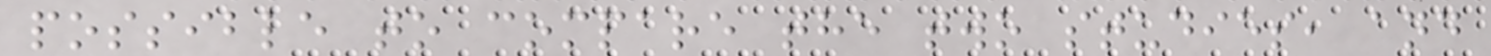possible to compare the two studies, and
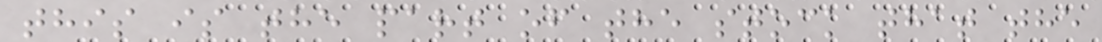this is the part of the stock that the
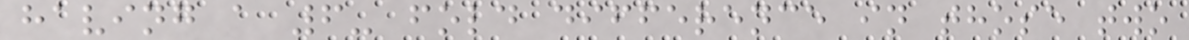having a 6- fold difference in those two
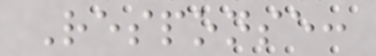Response:
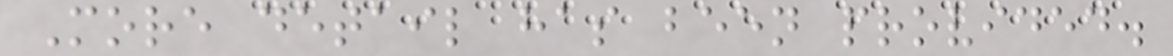More detail has been provided.
